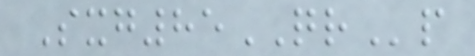Sxg85QRp
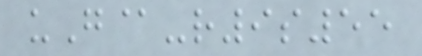uG@-r9s55
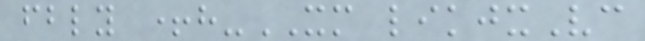fbly +h-XM likjxVc
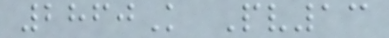2860K Pv13
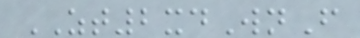ZT2xdWnF
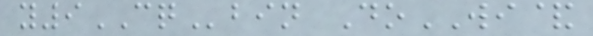y9CQbin DoWI&
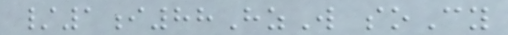/1i88HzW soCy
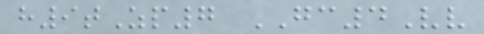h9tZp7 GC4Vv
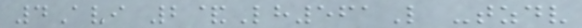4Avi 2&Lh561L -tzdv
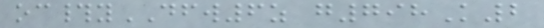oc#yDFW6z g798K2
